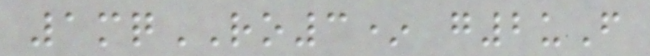1mqRO3* g2uF
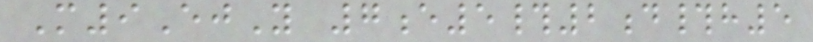M9EjY 7e5#2d#h5
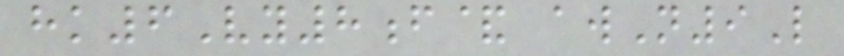hk6Vy8f& awN9L
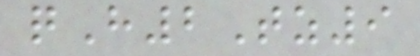qH2Tz9
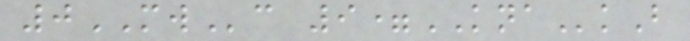0MWc 9=KNAkB
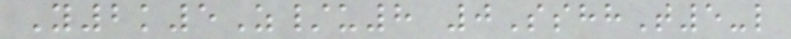Y2k5Z/u8 0SshhT5-l
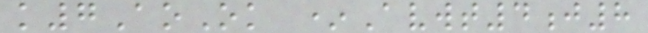k7AoOk *Avwt4j8
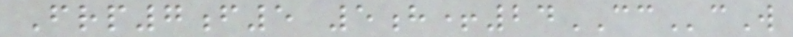Frp7f5 5h+24CCcW
